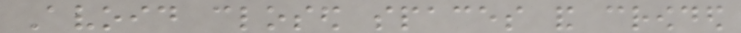Avoid closed spaces and crowded
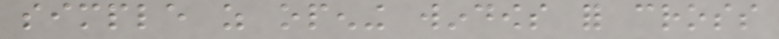simple as opening windows for cross
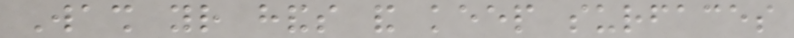Wash your hands and keep surfaces
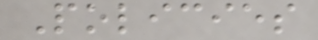Policies
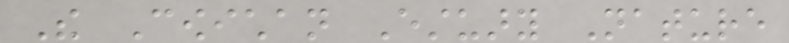The Cowichan Estuary Nature
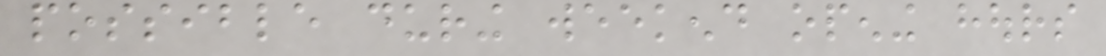possible during weekend opening hours
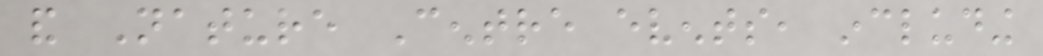and Nature Centre events, including
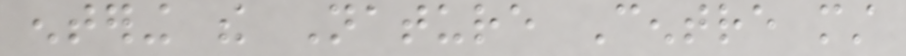entering the Nature Centre must
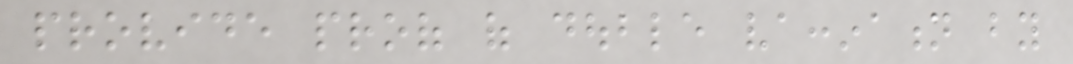provide proof of double vaccination by
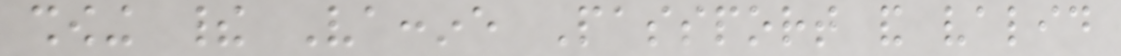showing their Vaccine Passport and valid
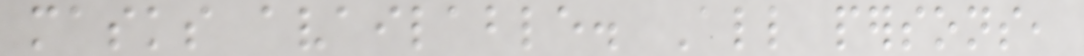masks available. All persons,
